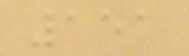151
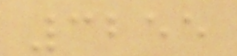3255
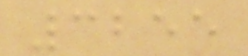3255
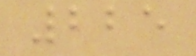225
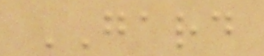GARD
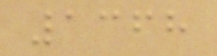1368
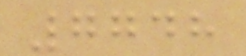7748
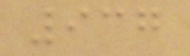937
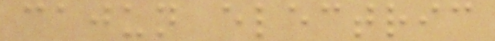cajun electric
